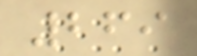269
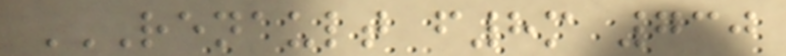RENAULT F8M 730
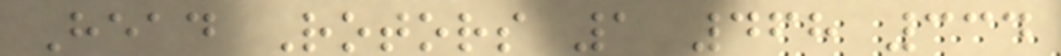Head Rotors 1 468 334
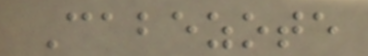Cabezote
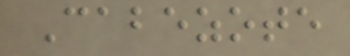Cabezote
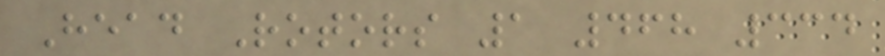Head Rotors 1 468 334
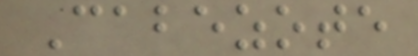Cabezote
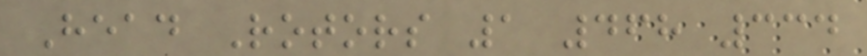Head Rotors 1 468 334
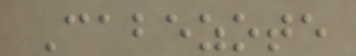Cabezote
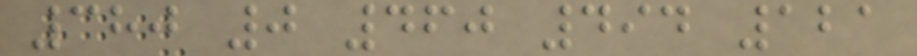380 0 460 494 121
